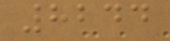8244
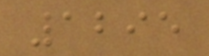1295
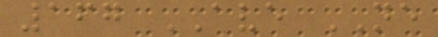167 AVE NE
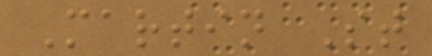Martin St
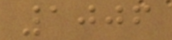1006
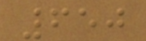650
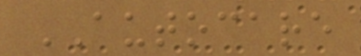AUTOCARE
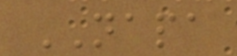NAPA
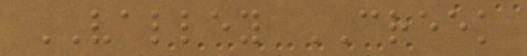VALLEY CREEK
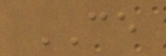CE
